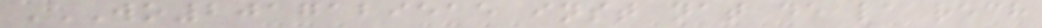WO2017129515 INST NAT DE LA RECH
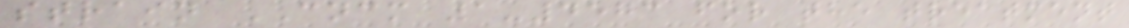strain CNCM 1-4573 for the treatment
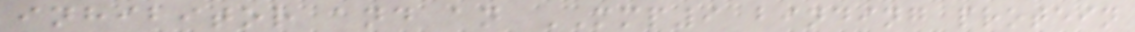inhibitor and an MMP9 binding protein
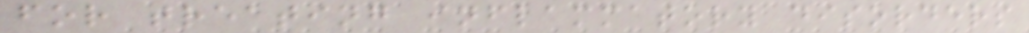for treating inflammatory disorders
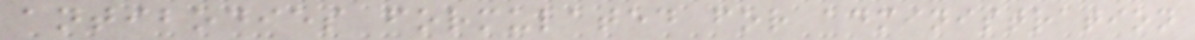antibodies formulated for administration
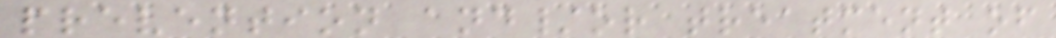prevention and/or treatment of
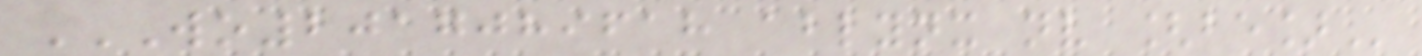WO2017089618 ABLYNX NV [BE]
